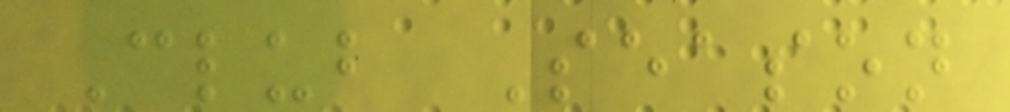Club Season
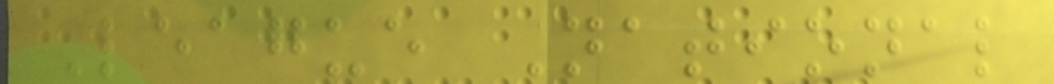League National
